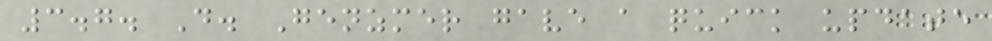3.7. D. Genzmer gave a quick update
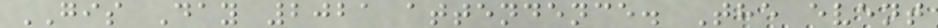GIS Day 2021 attendence. The event
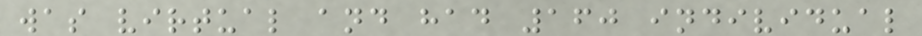was virtual and had 160 individual
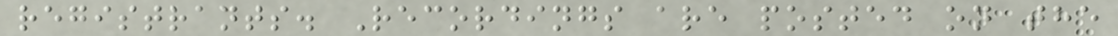registrants. Recordings are posted on the
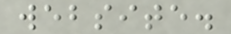website.
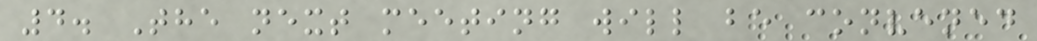4. The next meeting will be convened
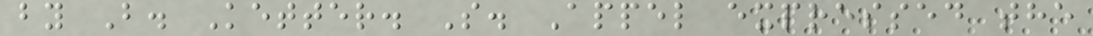by B. Ketter. S. Appel expressed the
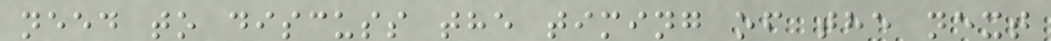need to discuss the timing of the next
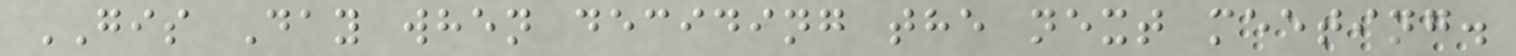GIS Day when deciding the next meeting.
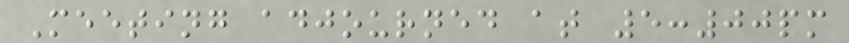Meeting adjourned at 5:00pm
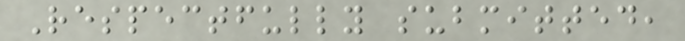Respectfully submitted,
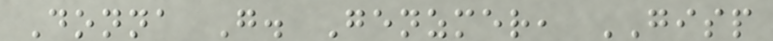Donna G. Genzmer, GISP
